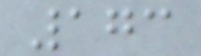173
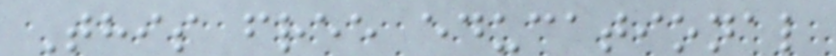This free educational
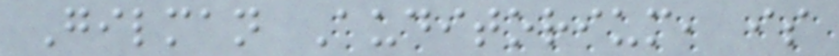Gilman Auditorium, is
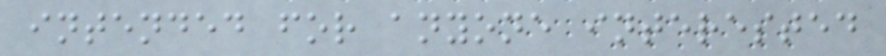intended for anyone interested
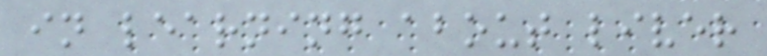in learning about liver
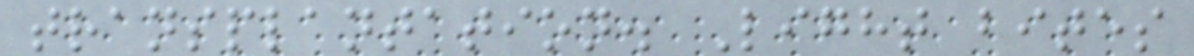transplantation. Light bites
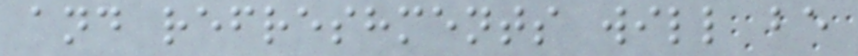and refreshments will be
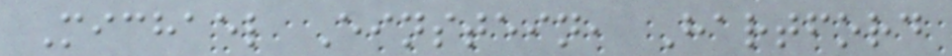Michael Einstein, Hartford
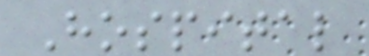Hospital
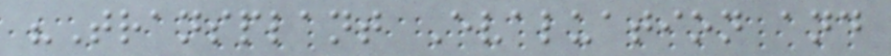"Transplant Evaluation and
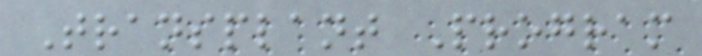Transplant Program
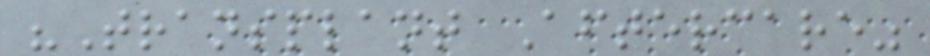"Transplant Aftercare"
